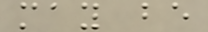may be
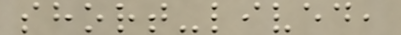short-lived,
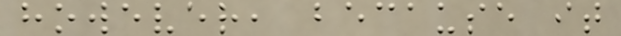however, because it
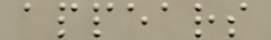appears
